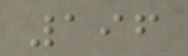196
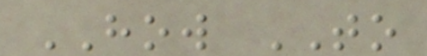HOW TO
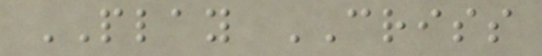PLAY CRISS
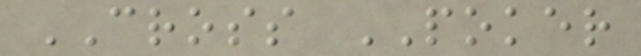CROSS POKER
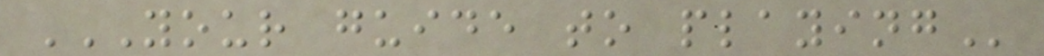YOUR GUIDE TO PLAYING
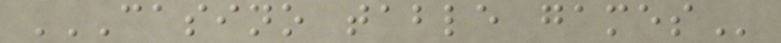CASINO TABLE GAMES
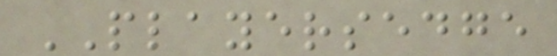PLAYERSEDGE
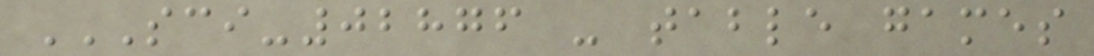SCI-02876 - TABLE GAMES
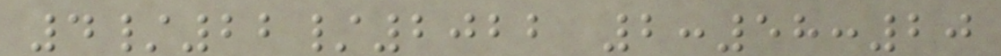4/22/2022 2:58:20
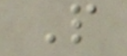P
